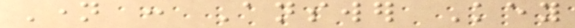Name : Answer Key
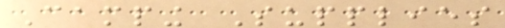Camping Supplies
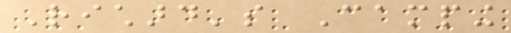Richard's Camping
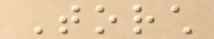Torch
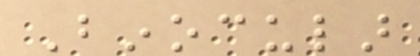Binocular
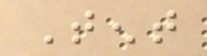Tent
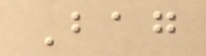Bag
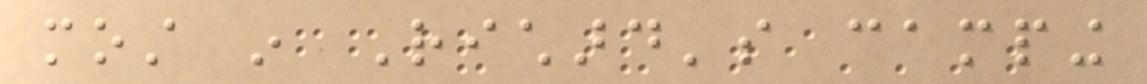most in Richard's camping
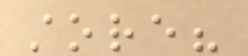store?
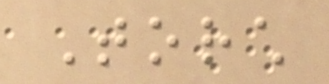Torch
